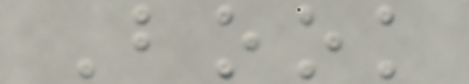Book
